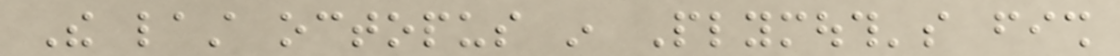The last octopus in Plymouth's fish
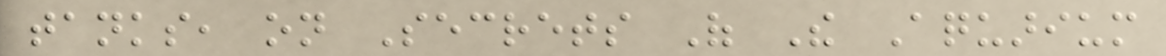tanks, on Secrets Of The Aquarium
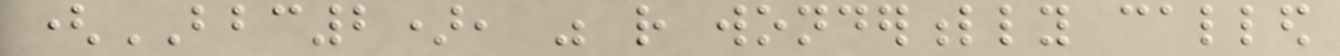(BBC2), was rather wonderfully called
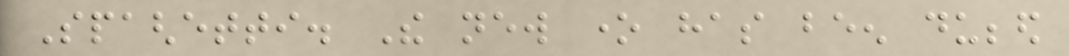Spaghetti. The new one has been dubbed
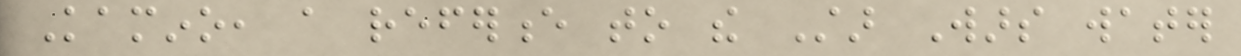Kamino, a reference to the Star Wars water
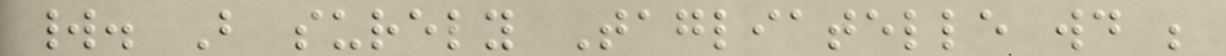world. But surely Tagliatelle would be
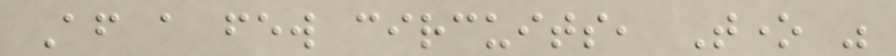After a few circuits, Tone was
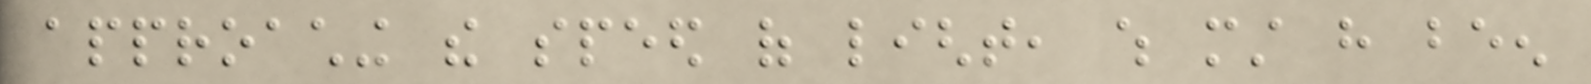approaching the speed of light, which must have been
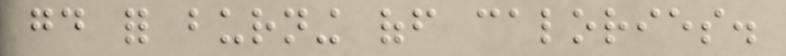good for burning off calories.
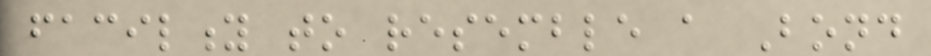facility to resemble a Bond
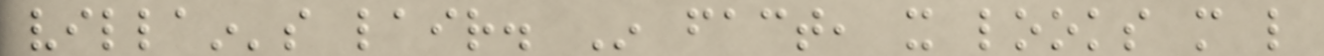villain's lair. In fact, it looks more like
